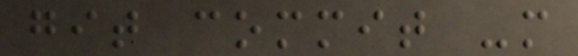git commit -m
